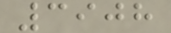3908
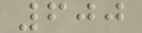600
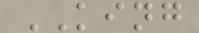KING
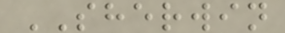SHERWIN
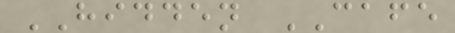HIDDEN CAFE
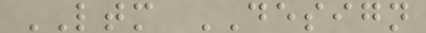LTM DESIGN
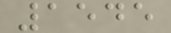1545
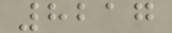8217
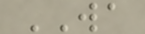WA
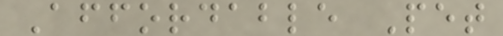Affordable Pet
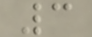3
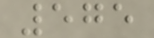575
